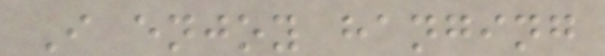I enjoy hanging
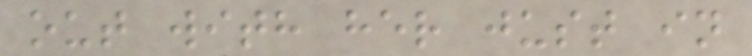out with her just in
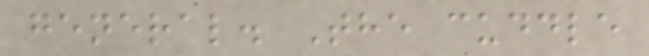general. The cuddle
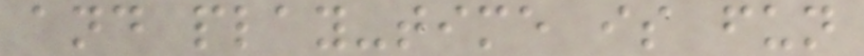and play-time is fun
